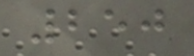250
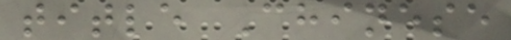title Chinese
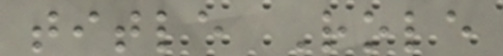title Role
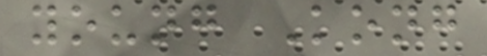young Kong
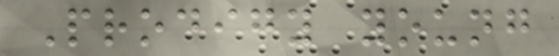Prodigy young
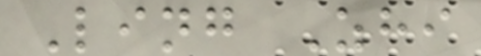Ling Zhi
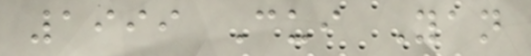1999 Cui Yan
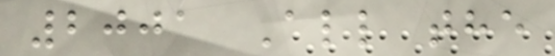2001 All the
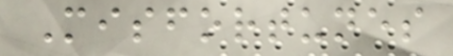Misfortunes
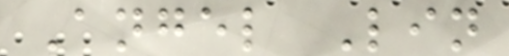Angel Lin
